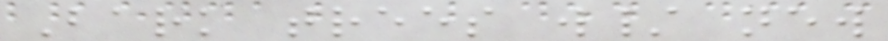Bark trees w/ new
